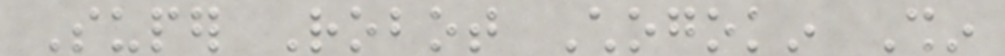Super Robot Chogokin Shin
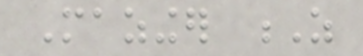Mazinger Z
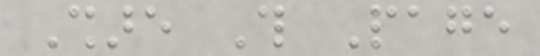Share This Page
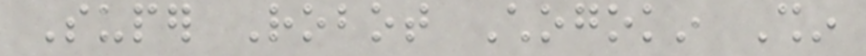Super Robot Chogokin Shin
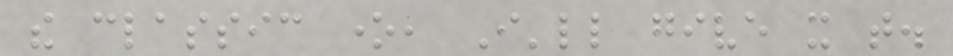the classic one, I'll give it that.
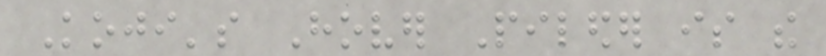Koji's Hover Pileder is the
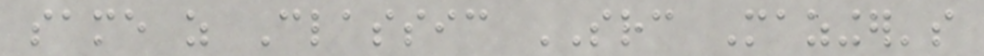same as Classic SRC Mazinger's
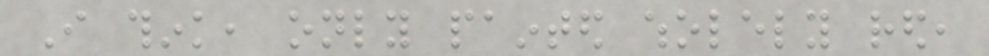I think, only painted wholely red,
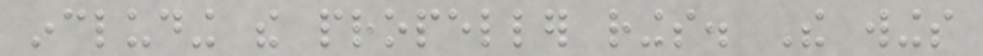including the propeller rings. The wings
